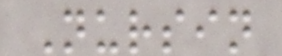Nursin
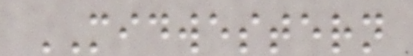MIDWESTERN
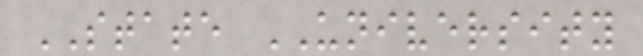STATE UNIVERSITY
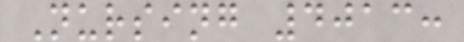Nursing 4013:
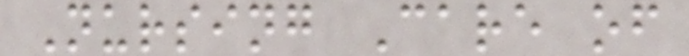Nursing Care of
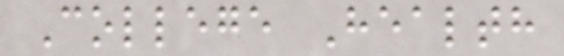College Health
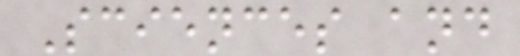Sciences and
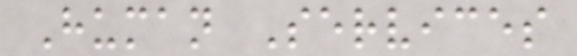Human Services
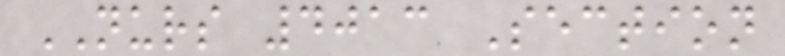NURS 4013 Section
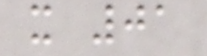x 01
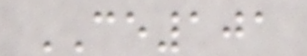CE101
